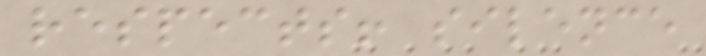respects! silence
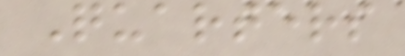Quarters
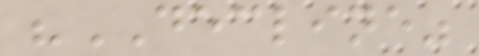"DECLINE"
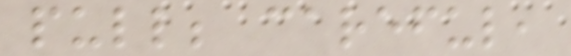pull; careful,
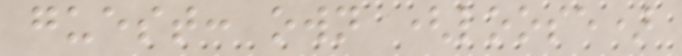guest: own (loose)
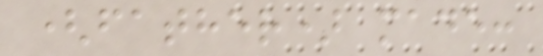(father) made:
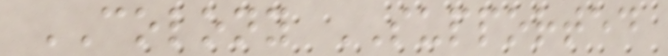COLONY SUPPORTED
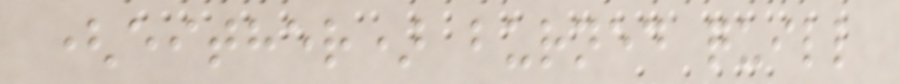(either) burned quill
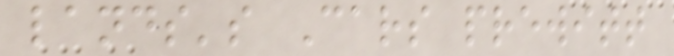lands's Cars prewitt
